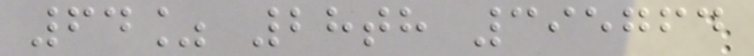64% 28th 395764
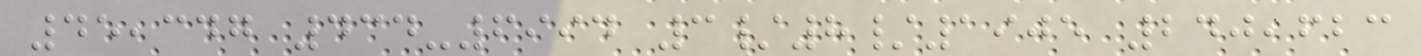45,347 434-6994 3/8/1905 240,623
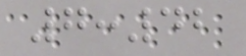7:42
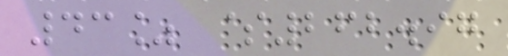43% $262.97
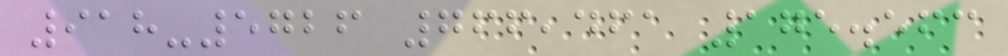918-5726 766,461 175.563
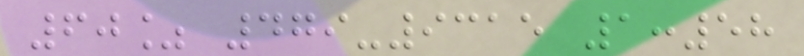60% 479-9315 1:58
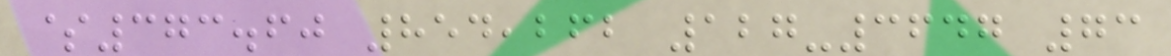$373.60 854,262 127-3647 73
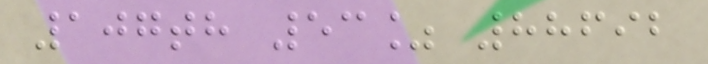107th 53% 88692
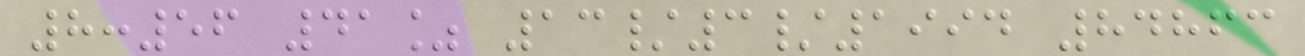8:56 41% 13/3/1994 84863
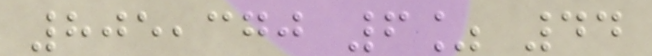805,370 6% 44
